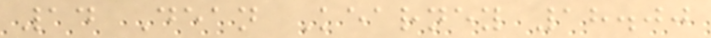14 Dean Kearney 18.00
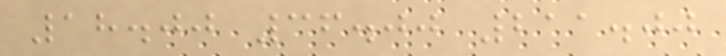18.00 36.00 211.00
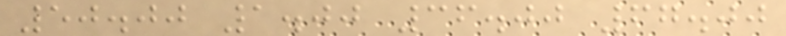50.00 1.00 36.00 67.00
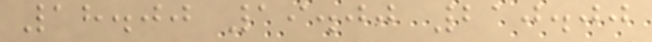18.00 19.00 210.00
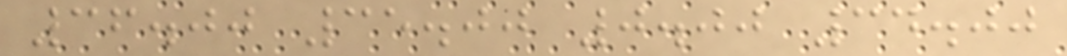36.00 35.00 0.00 34.00
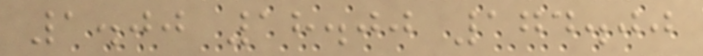1.00 18.00 174.00
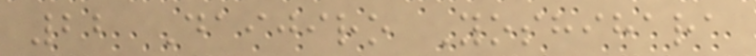22 Daijiro Yoshihara
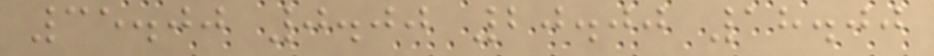35.00 0.00 20.00 18.00
